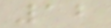12
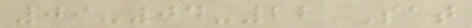09-04-22 Sat
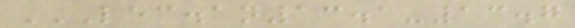LEC.AN13.1-13.7
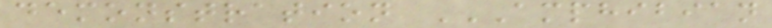demonstration AMPHIBIAN
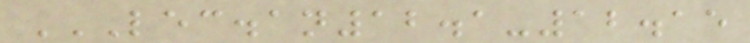LEC.AN12.1-12.15
